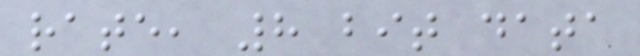rate, 8 bit data
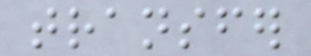transfer
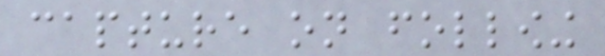capture on following
